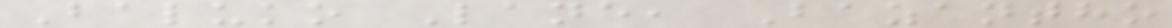Baluko Lane, Bazantho
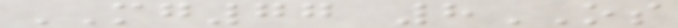MG77 8OS
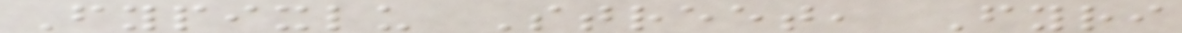Fypixlu Street, Fyri
